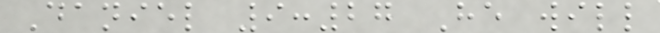Daniel 9:27 He will
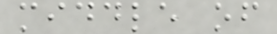middle of
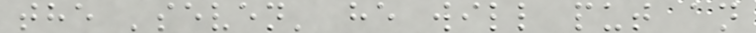the 'seven' he will put an
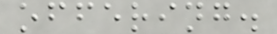offering.
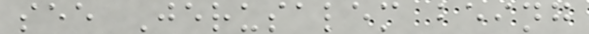see Jerusalem being
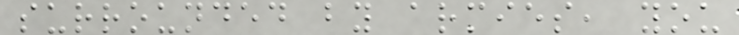surrounded by armies, you
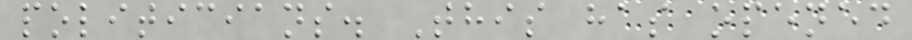politicians. This has opened
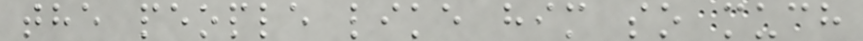the people like him so much
